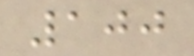100
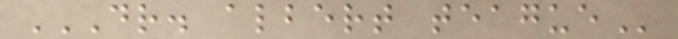DR. ALBERT TEAGUE
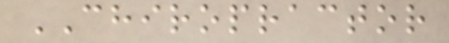CHIROPRACTOR
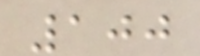100
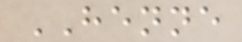HENNE
